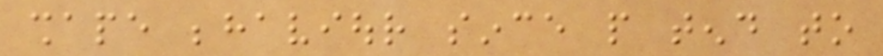shape behaviour since people tend to
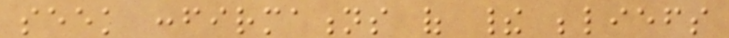seek confirmations of their beliefs
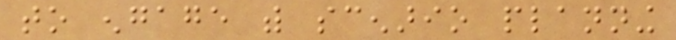to engage with scenario planning
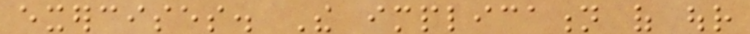exercises. The implication of our
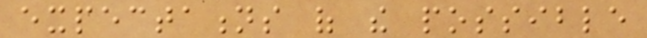expectations of the possible
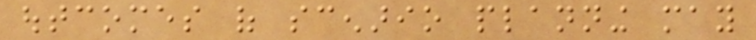outcomes of scenario planning may
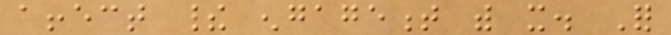affect their engagement with it. For
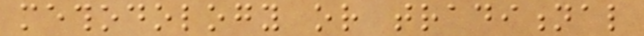methodology or traditional
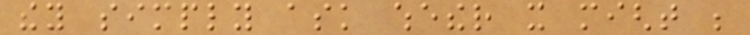they simply ask whether it might be
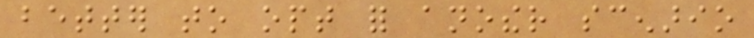better to opt for another scenario
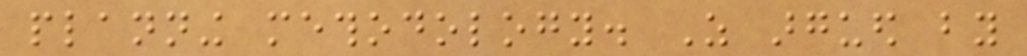planning methodology. As argued by
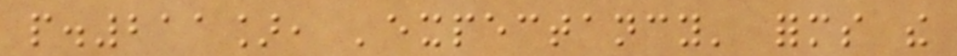p.211], 'expectancy' forms the
